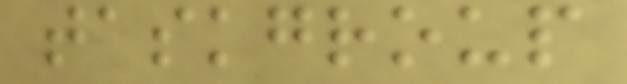taskgroup
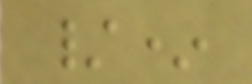/*
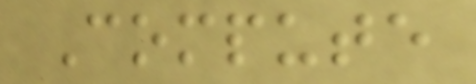Compute
